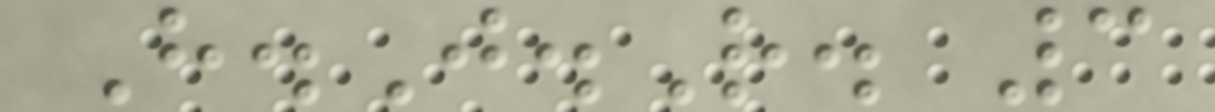H.J.R. 3
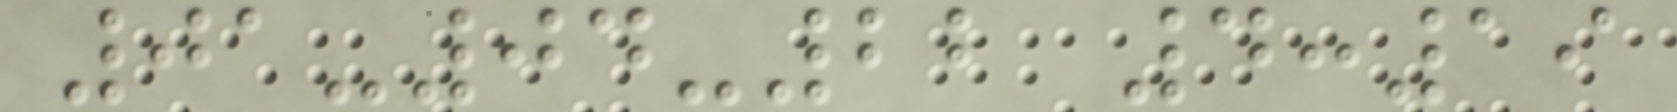01-04-22 4:19
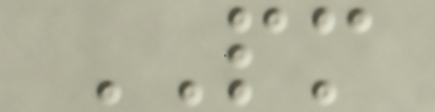PM
